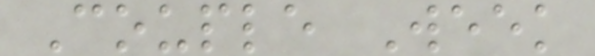Couple Week
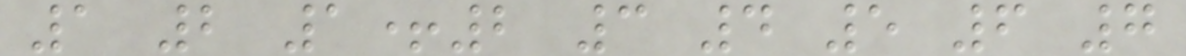1 2 1+2 3 4 5 6 7
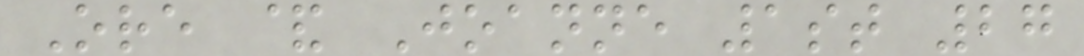Ore & Joanne 1st 27
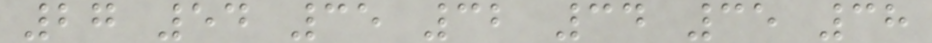27 54 35 32 34 35 38
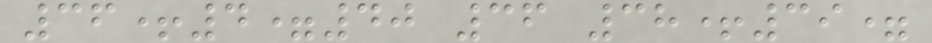36+4=40 36 38+39=
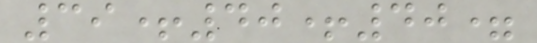39+40+40=
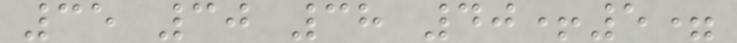35 30 38 40+5=
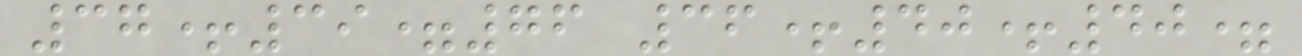37+39=76 36+40+40=
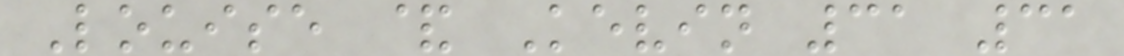Louise & Kevin 31 31
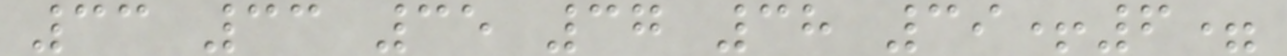33 33 35 37 38 39+6=
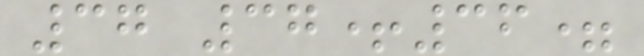37 37+36=
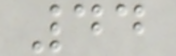44
